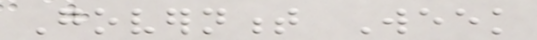Government Week
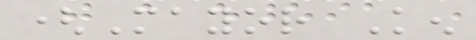(Mayor Ken
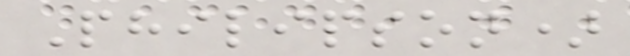Philipson)
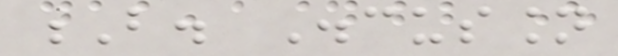B. Discussion
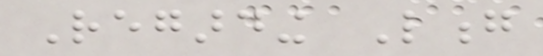Regarding Long
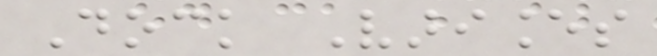Dock Variances
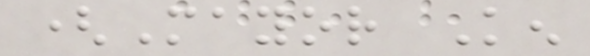(Mayor Ken
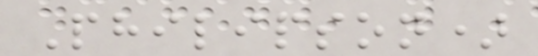Philipson)
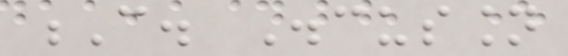C. Discussion
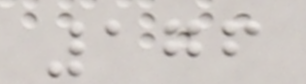176
